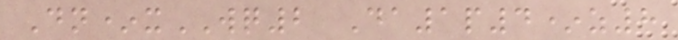Dn*xWQ2 Da1p4*z8
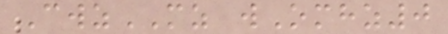CwzMZ wOmhz0
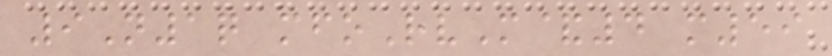9N1q mfoRvM&4 m59
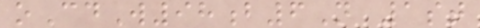oCdW98b6N 1st
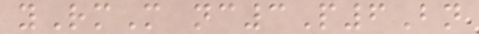yRmM nc3P6Bn
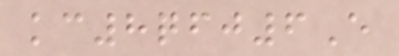kc8qfj6E
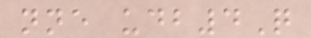nne udb4Q
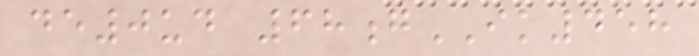de0ud 68gIK458
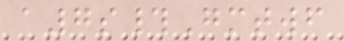a7s#Gmtwf
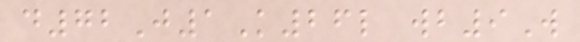d72J1K26l wb9W
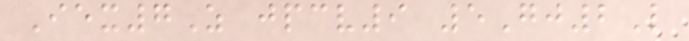Iex7Z jpcv9 5Gj2L
